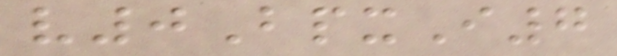v0BpxI7
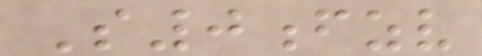S0fzv
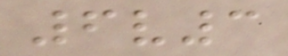6v3
